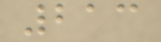213
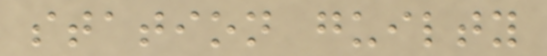station guilty
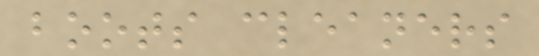boots cleaners
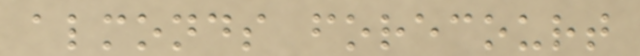almonds forecourt
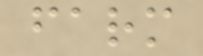farm
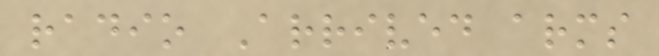radio Arrived arms
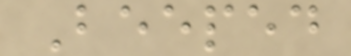Beeped
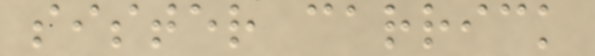sister carrick
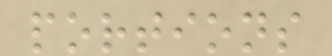portions
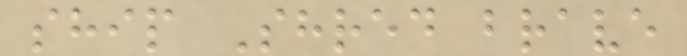ship Shred brave
